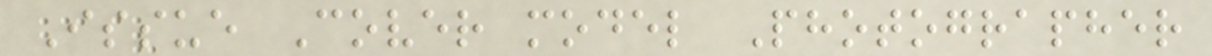Issue Cover model Photographer
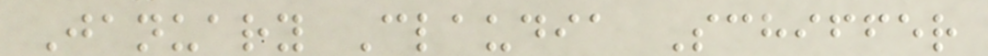January Claudia Schiffer
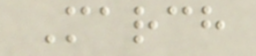March
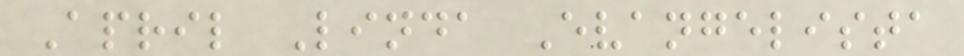April Linda Evangelista
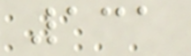131
